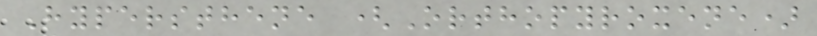Hypersthene (Orthopyroxene)
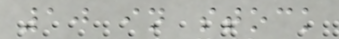10 in stock
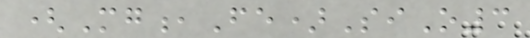(Mg,Fe)SiO3
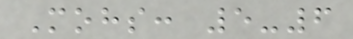Mohs: 5-6
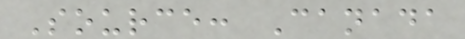Source: Canada
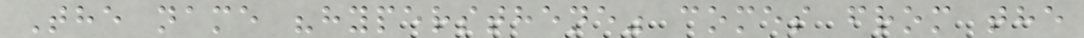The name "hypersthene" comes from the
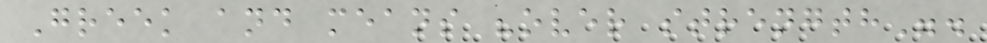Greek and means "over strength".
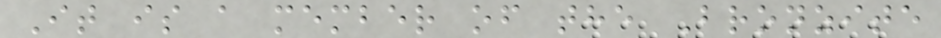It is a member of the Bronzite
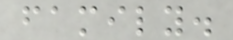family.
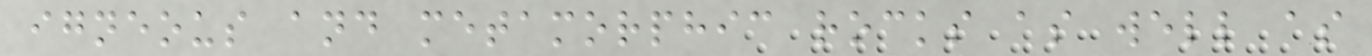igneous and metamorphic rocks as well as
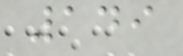149
